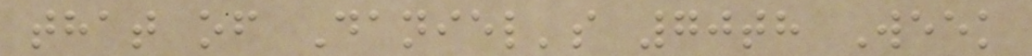that of Daniel's 70th Week
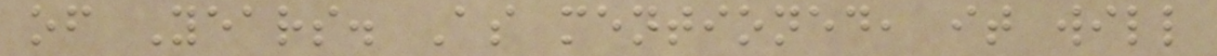of Years. As mentioned, it will
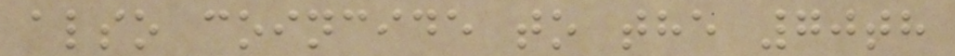also coincide to the 70th
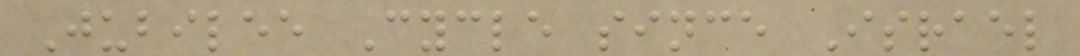Jubilee Cycle since Israel
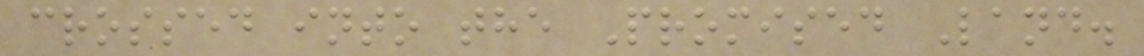crossed into the Promised Land.
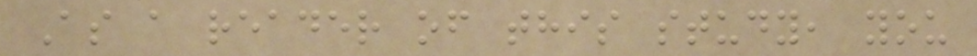As a reader of this study, you
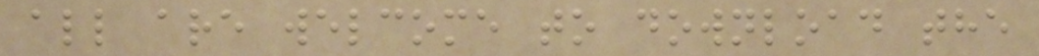all are welcome to download the
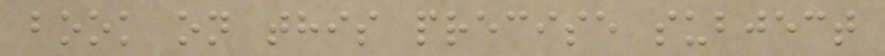book on this precise subject
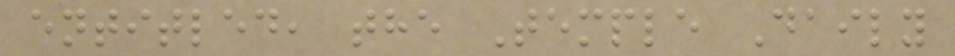entitled, the Temple Daily
